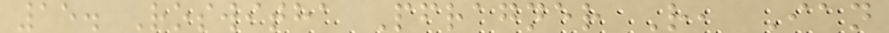15. Roswitha Pfragner R, Ian
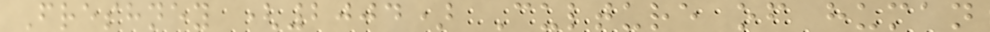Freshney (2004) Culture of human
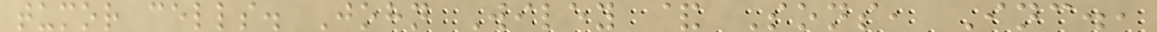tumor cells. John Wiley & Sons, Inc.,
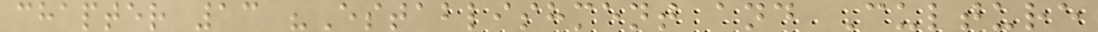chapter 13 "Establishment and Culture
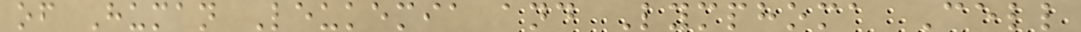of Human Leukemia and Lymphoma Cell
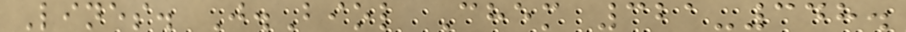Lines. J.Biol Chem 321-348.
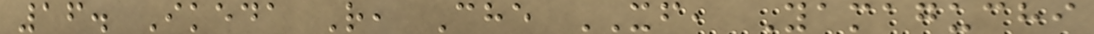16. Ikeda R, Che XF, Yamaguchi
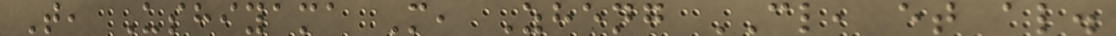T, Ushiyama M, Zheng CL, et al.
